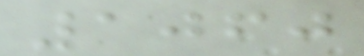1060
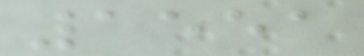1551
